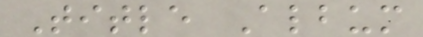Title Album
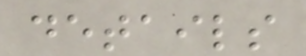details
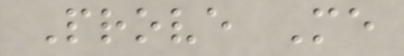Prove Me
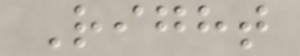Right
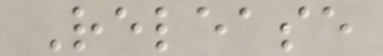Release
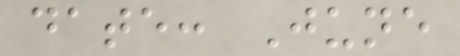date: June
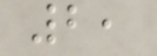2,
